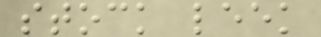stock leek
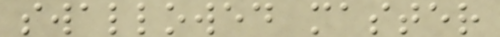swallowed master
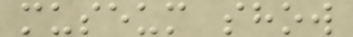museum show
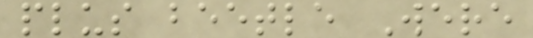plus beetle Were
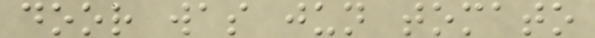door was jun tomato
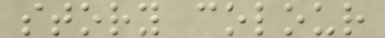story colour
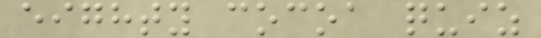eighty cocoa quiz
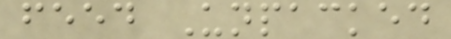feed Unpacked
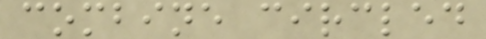combine circled
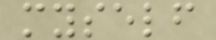myself
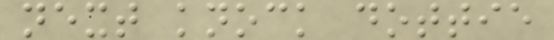next knock dottie
